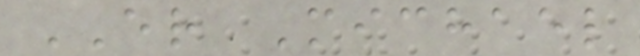ER Michael
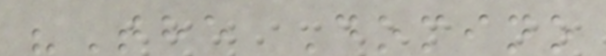"The Domino
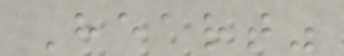Heart"
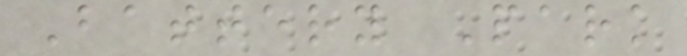Battery Park
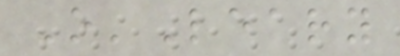O'Leary
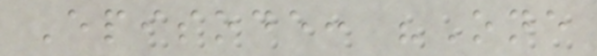Episode: "One
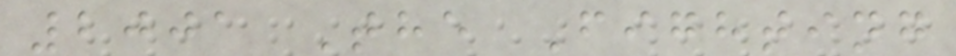2001 The Fighting
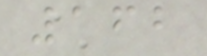162
